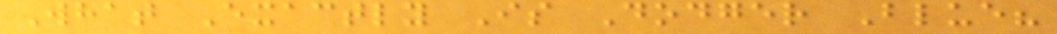What Exactly Is Dodger Blue?
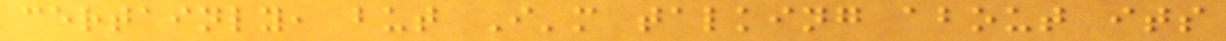certainly, but I'm talking about its
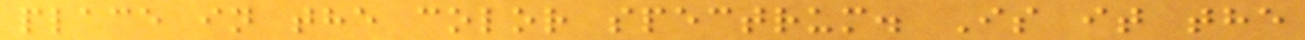place in the color spectrum. Is it the
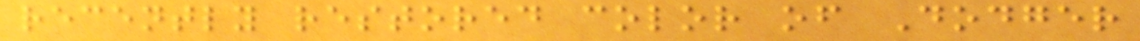recently restored color of Dodger
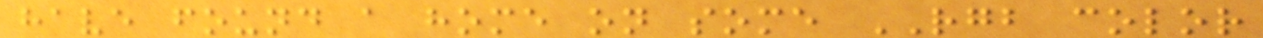have found a home on some RGB color
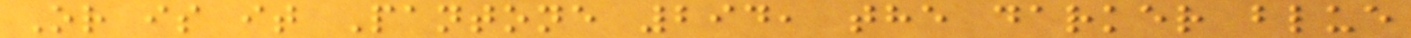Or is it Pantone 294, the darker blue
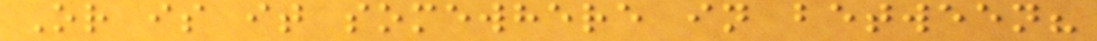Or is it somewhere in between?
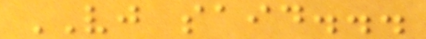VJ said...
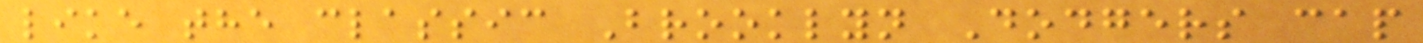like the classic Brooklyn Dodgers cap
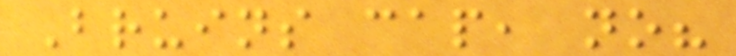Bruins cap, no?
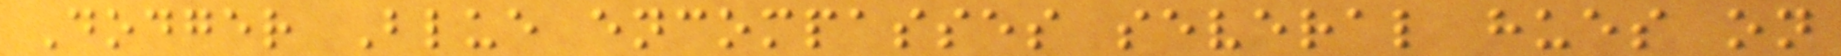Dodger Blue encompasses several hues on
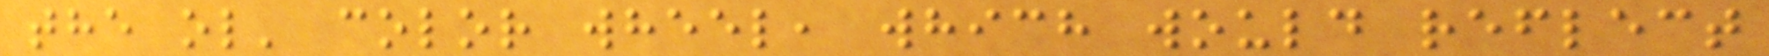the ol' color wheel, which would reflect
